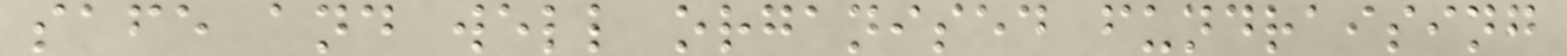safe and well organised fundraising
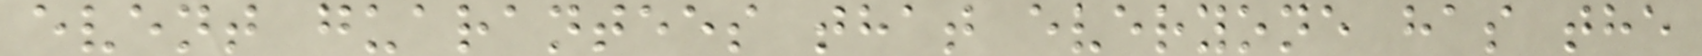event guarantees that everyone has the
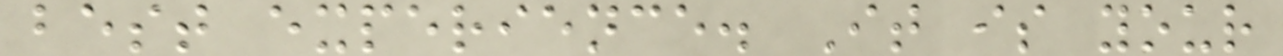best experience. It is your
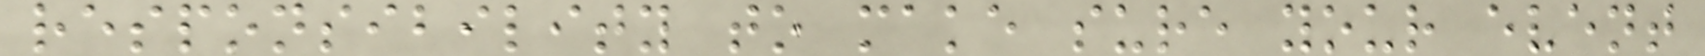responsibility to make sure your event
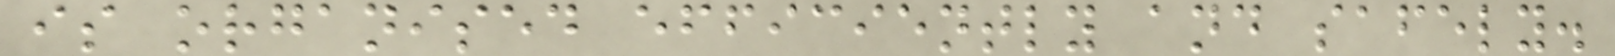is organised efficiently and safely.
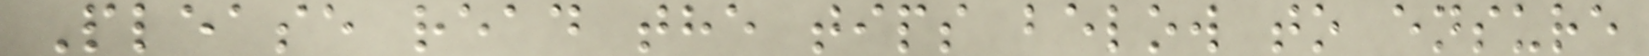Please read the tips below to ensure
